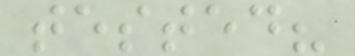tested?
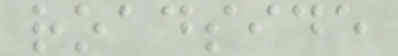roadside
